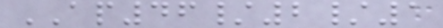AP46/2/1
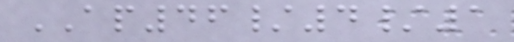AP46/4/1
